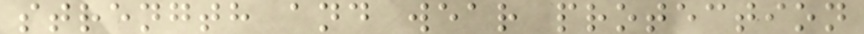strength and wear protection
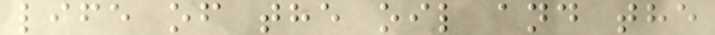life of the oil and the
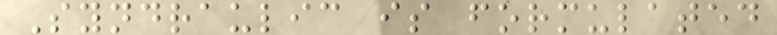Syndraulic is formulated
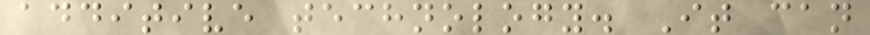additive technology. It can
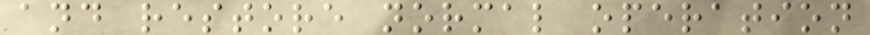and restore normal operation
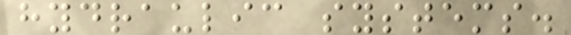hydraulic systems.
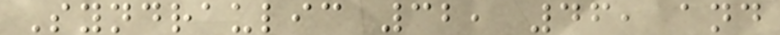Syndraulic 32, 46, and
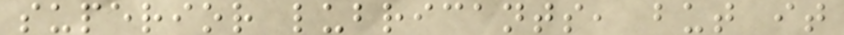superior lubricants, but it
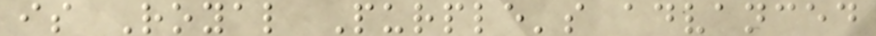is Royal Purple's advanced
